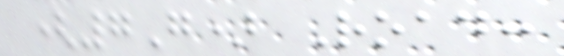(7G) Road:
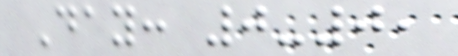Day: 0-0,
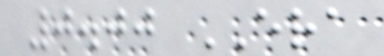0.00 ERA
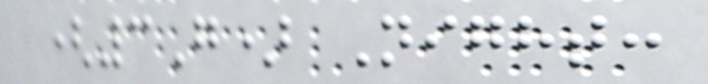(3G) Night:
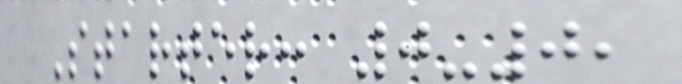Starter: 0-0,
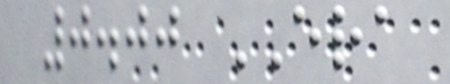0.00 ERA
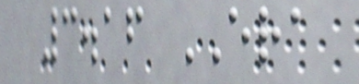3.16 ERA
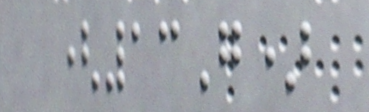(13G)
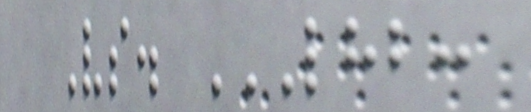Vs. LHB:
